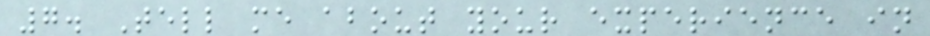7. Tell me about your experience in
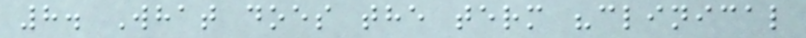8. What does the term "clinical
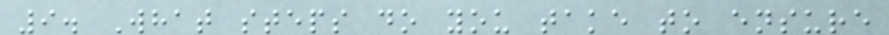9. What steps do you take to ensure
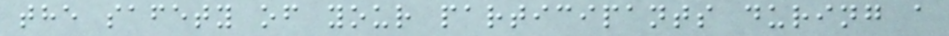the safety of your participants during a
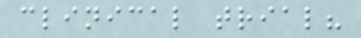clinical trial?
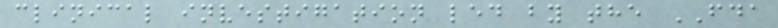clinical investigation led by the FDA
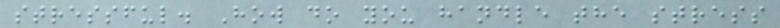stressful. How do you handle the stress
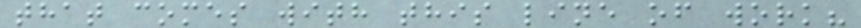that comes with this line of work?
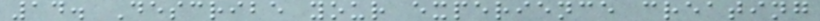14. Describe your experience creating
